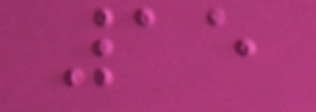15
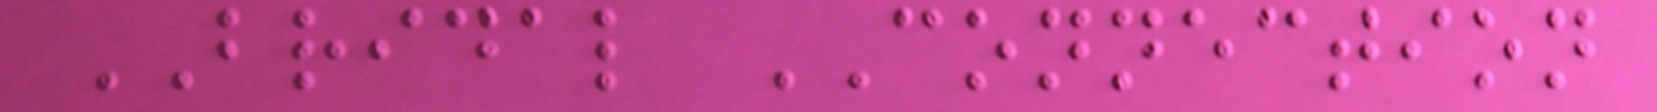BRIDAL CONNECTION
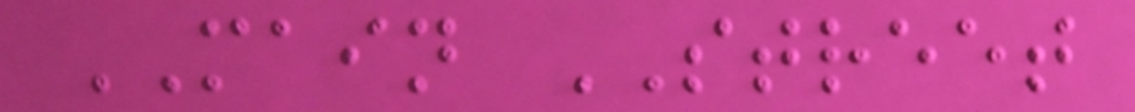MAIN STREET
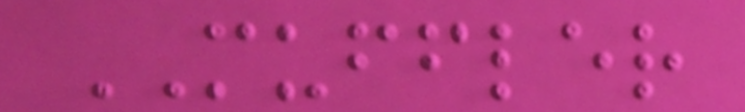MUFFLER
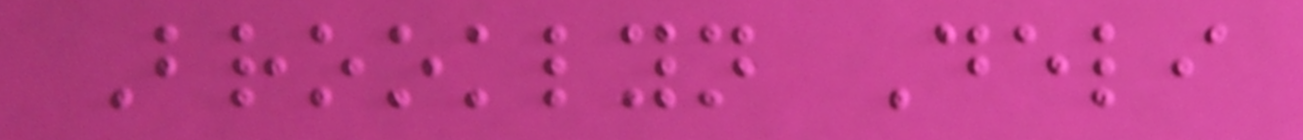Brooklyn Deli
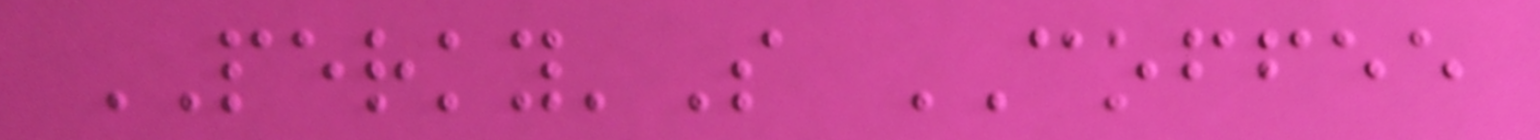PERKY'S COFFEE
